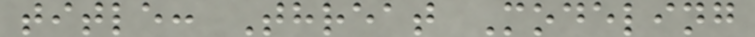title: Threat Modeling
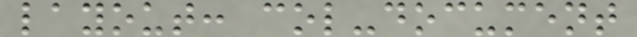layout: col-document
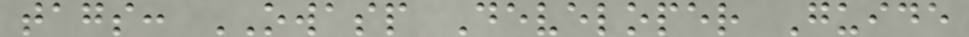tags: OWASP Developer Guide
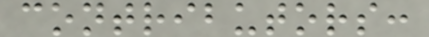contributors:
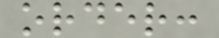order:
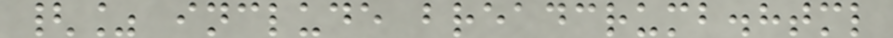{% include breadcrumb.html
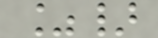%}
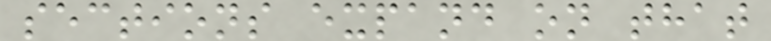sections expand on that
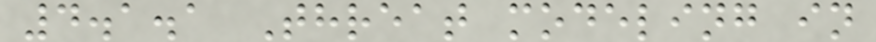4.1.1 Threat modeling in
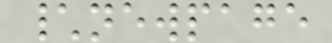\newpage
